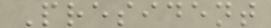President
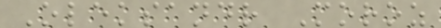Oleksandr Moroz
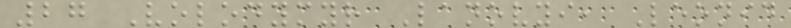27 Volodymyr Lanovyi, Leonid
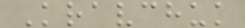Kravchuk
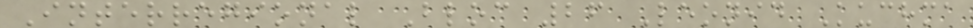Interregional Bloc 26 Leonid Kuchma
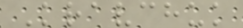Kravchuk
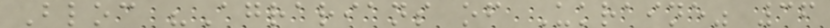Bloc "Agrarians of Ukraine" 36
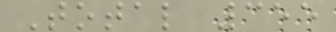Total 355
